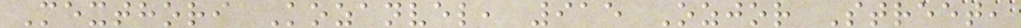Mexthori Kozanvel, 915 Ozjor Street,
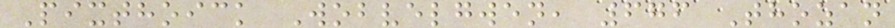Pixthoick Wobvelgwen, 676 Thozan
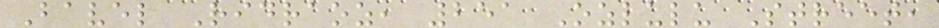Bavel Ridraoz, 251 Ozlulu Street,
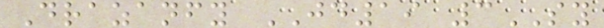Drazanfy JD19 3SY
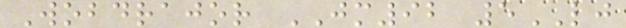Wobdrajor JM92 5LJ
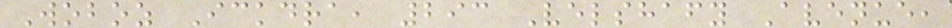Woboz Ickdra, 293 Velshafy Avenue,
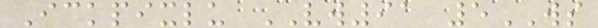Ickpixlu VW91 5WS
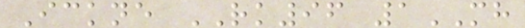Ickne RK96 1MH
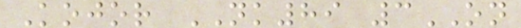Kojor NK89 3ON
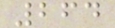264
